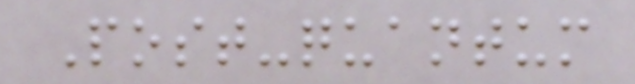Post-quantum
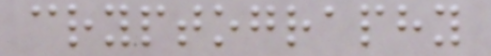cryptography
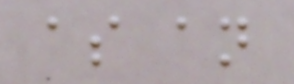as an
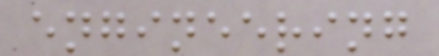engineering
